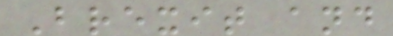Brexit and
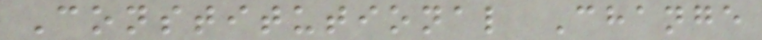Constitutional Change
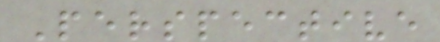Perspective
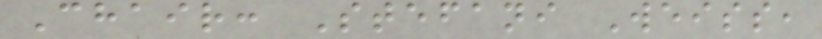Chair: Stefani Weiss,
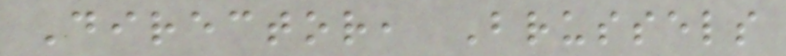Director, Brussels
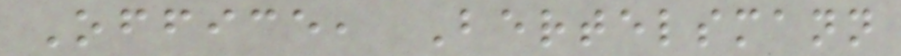Office, Bertelsmann
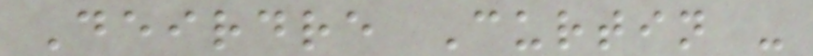Deirdre Curtin -
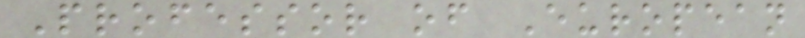Professor of European
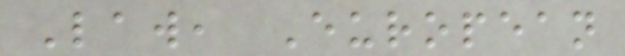Law, European
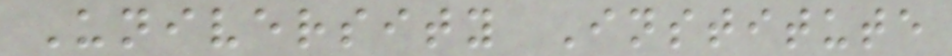University Institute
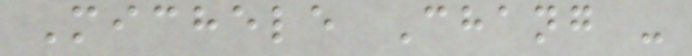Michele Chang -
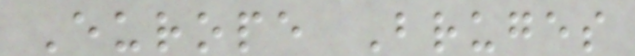Europe Bruges
